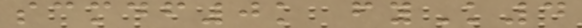scmdf0k fyK4
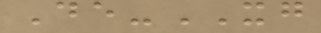De-XG
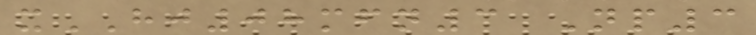xHJ08mfn3 Np3
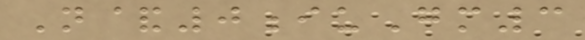N&0iuGm3
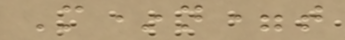M*n=t
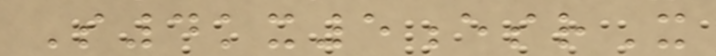S4kx5esrX
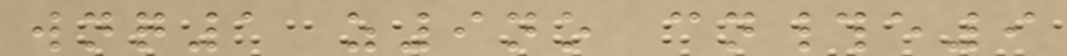wnq1 z9no cn#e9
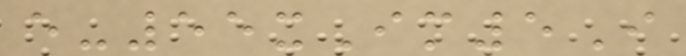e-55xIm5I
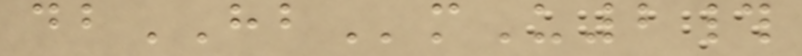dbHBmU2#
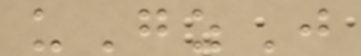uGzJ
